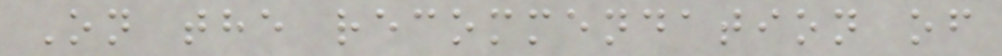On the recommendation of
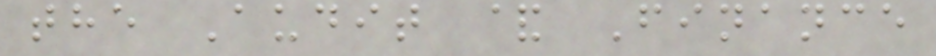the Audit & Finance
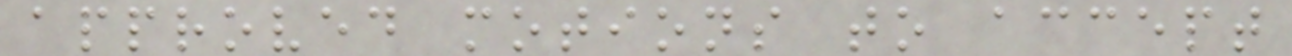approved motions to accept
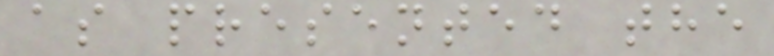as presented the
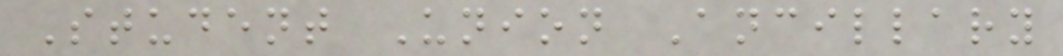Student Union Ancillary
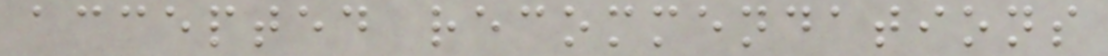accepted recommendations
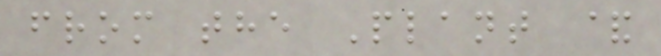from the Plant &
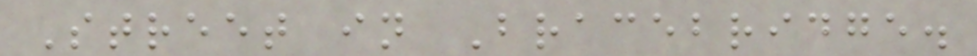Street in Bracebridge.
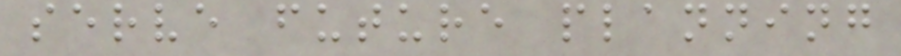serve future planning
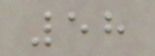58
